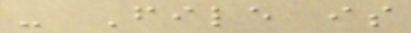- File is
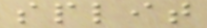split
